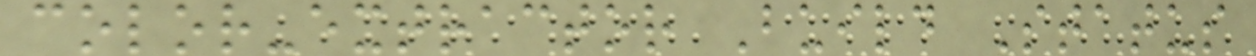color-extractor Build Status
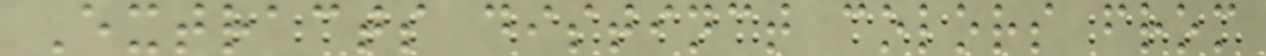Extracts distinct colors from
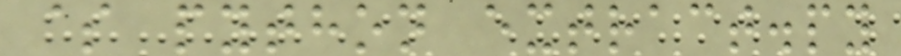$ python extract.py
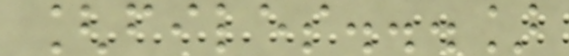[files...]
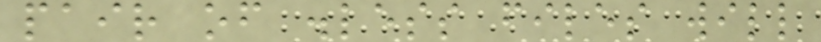pair of .less files will
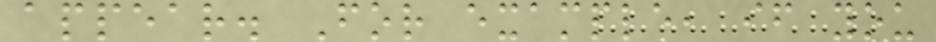appear. For example, if you
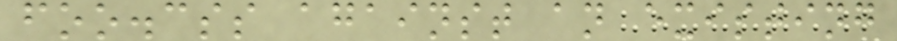foo.css against an existing
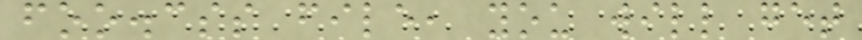foo.css file, you will get
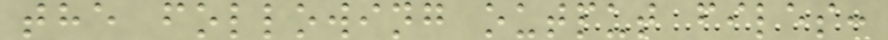the following output files:
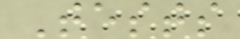Tests
